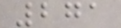271
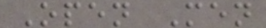Open Men
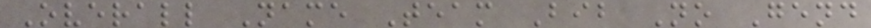Overall Name Team Bib No Gend
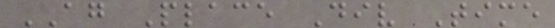AG Place Div Time
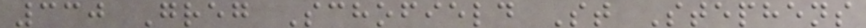330 Greg Schofield St Stephens
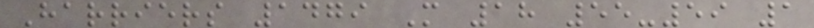Harriers 1479 M 18 55-59 1
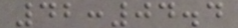42:04.4
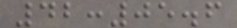42:05.6
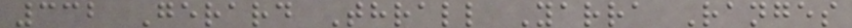332 Gerard Thrall Yarra Ranges
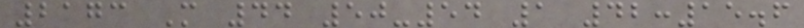2173 M 44 50-54 1 42:15.6
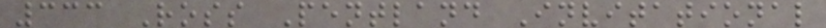333 Ross Pentland Invitational
